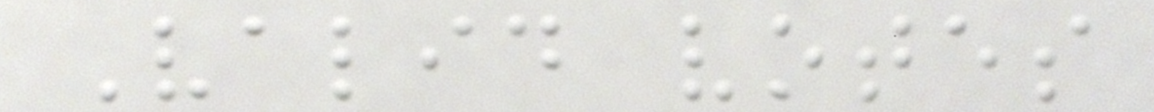Valid votes
